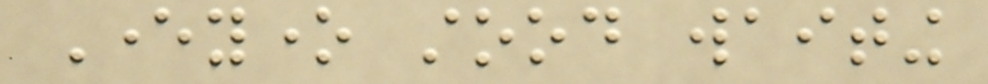Everyone stood waiting
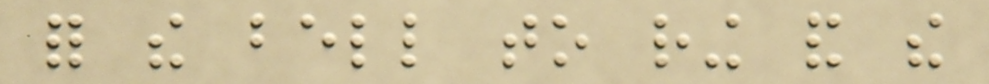for the bell to ring and the
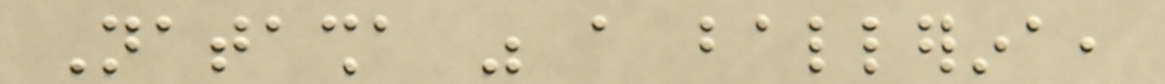Natasha was a ballerina,
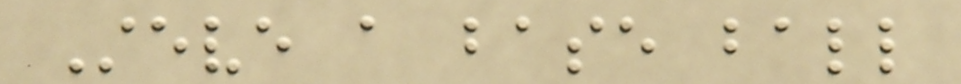Steve a base ball
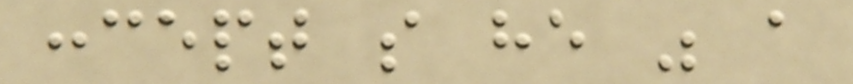concept so he was a
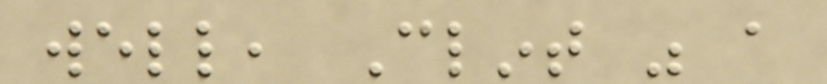well, Clint was a
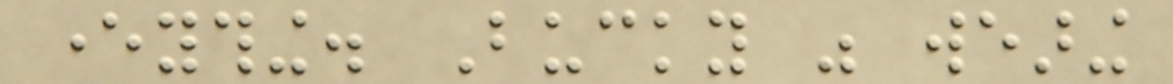everything. Bucky was wearing
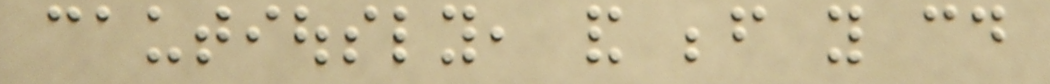cautiously, and before you could
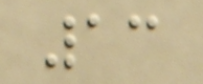13
